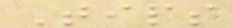Tips
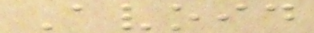Avoid
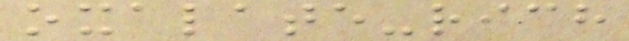oxalate-rich
